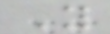Y
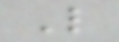L
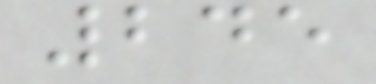245
